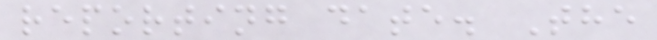reporting date. The
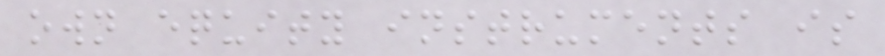own equity instruments is
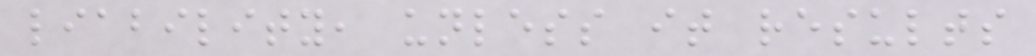liability, unless it results
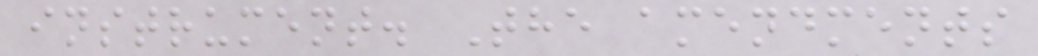instrument. The amendments
